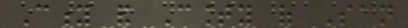City and County of San
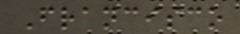Francisco
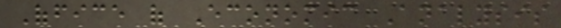Office of Economic Analysis
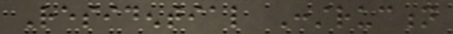Residential Construction
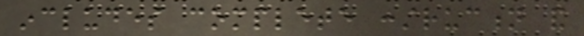includes complete construction and
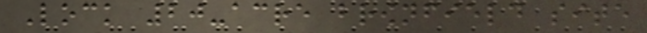Lock 20-acre brownfield site
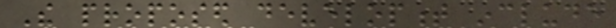The proposed development include
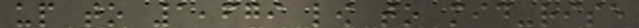up to 1,679 low to mid-rise
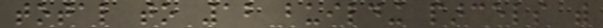total to 12 building parcels with
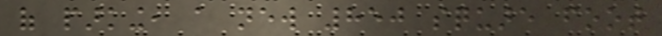of parking, a new 850 square foot
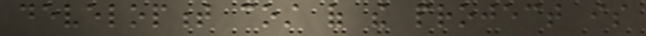development cost of the project is
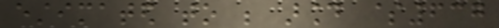estimated to be around $637
